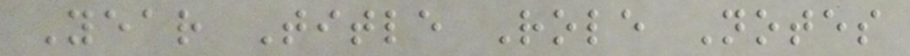Year Title Role Notes
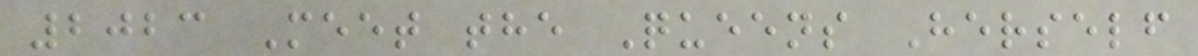2023 Meet the Queens Herself
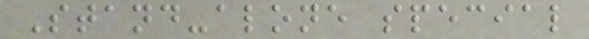Stand-alone special
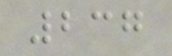237
